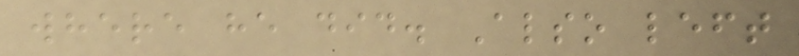where he did. Also left
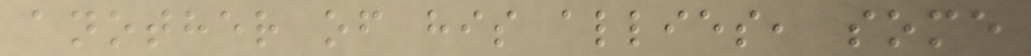another of his allies, some
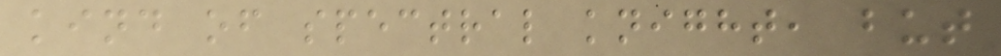kind of spectral knight, but
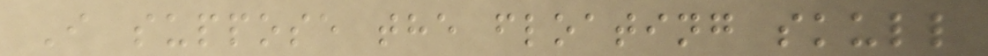I suppose the floating skull
